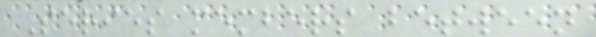Series members between
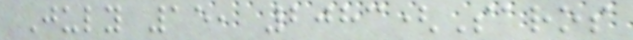July 15, 2083(Saros
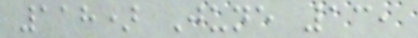118) June 13,
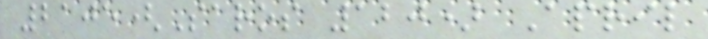2105(Saros 120) April
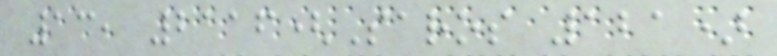13, 2116(Saros 121)
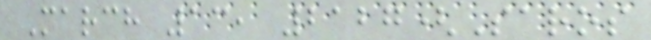March 13, 2127(Saros
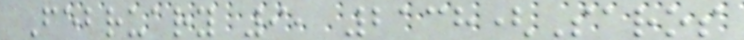February 9, 2138(Saros
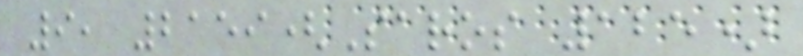9, 2159(Saros 125)
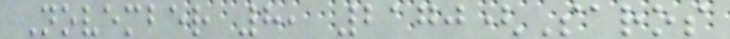November 8, 2170(Saros
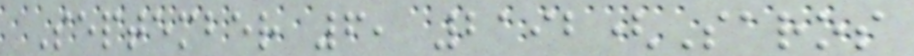September 6, 2192(Saros
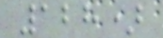128)
